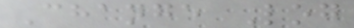Change Log
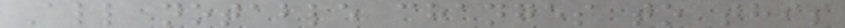All notable changes to this
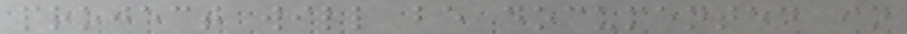project will be documented in
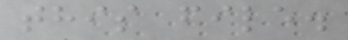this file.
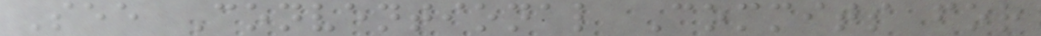See Conventional Commits for
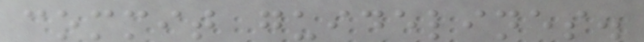commit guidelines.
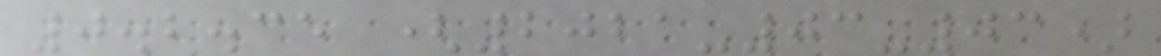0.2.35 (2021-03-03)
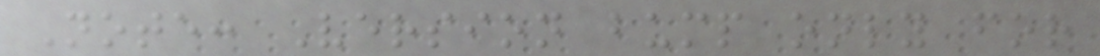Note: Version bump only for
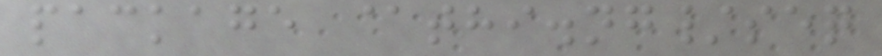package @thi.ng/seq
